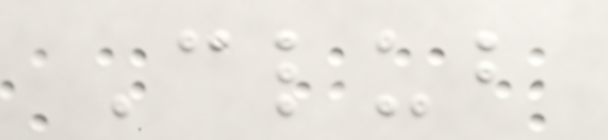Club
